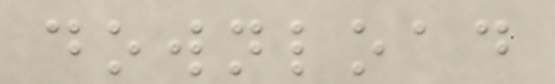download
